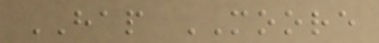HAP MOORE
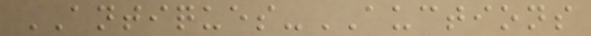ANTIQUES-AUCTIONS
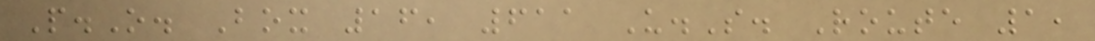P.O. Box 16, 611 U.S. Route 1,
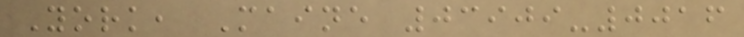York, Maine 03909-0016
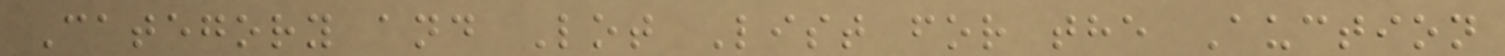Category and Lot List for the Auction
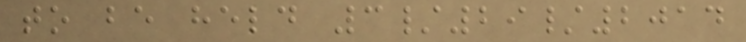to be held 3/29/2014
